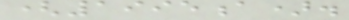(1995a).
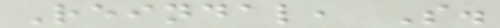Reindal, S.
